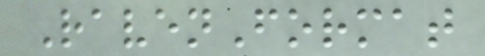RavenFormat
